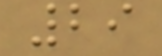29
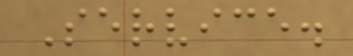Service.
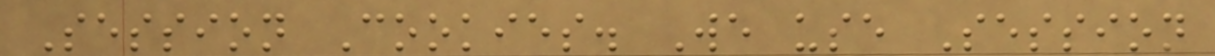Session Cookies. We use Session
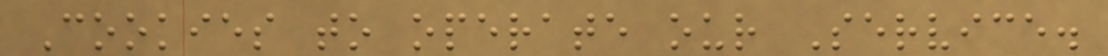Cookies to operate our Service.
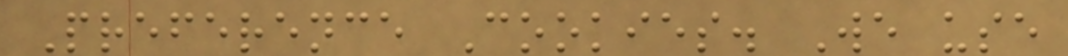Preference Cookies. We use
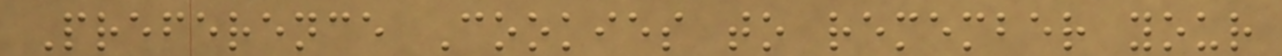Preference Cookies to remember your
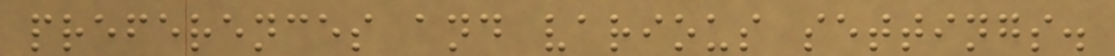preferences and various settings.
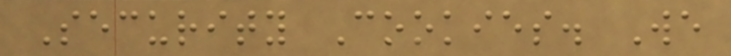Security Cookies. We
